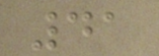41
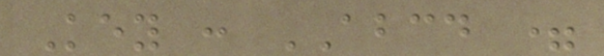Key : ABCD =
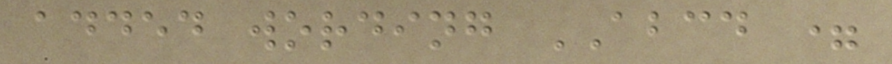added wording ABCD =
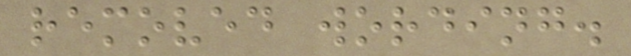removed wording.
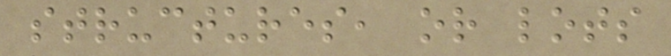structures, or lots
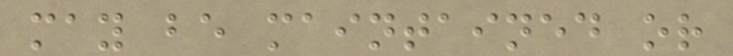may be maintained or
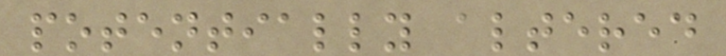potentially altered
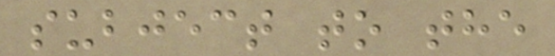subject to the
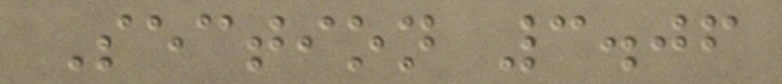Section 3.06
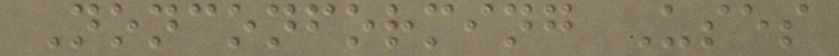Nonconforming Uses
